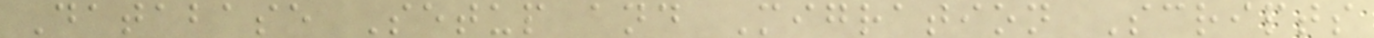Database Setup and Migration Scripts
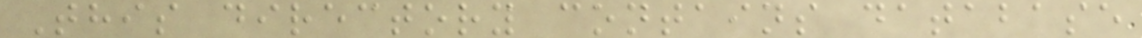This directory contains database
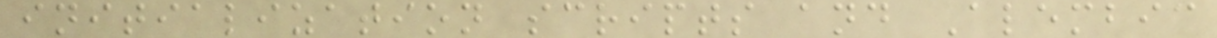initialization scripts and Alembic
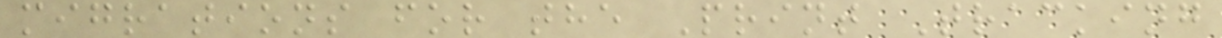migrations for the Print Tracking
